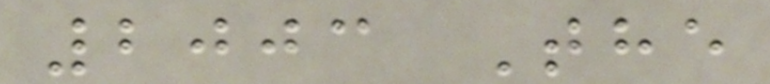2003 The
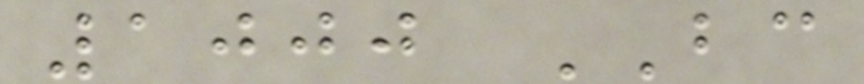1000 BC
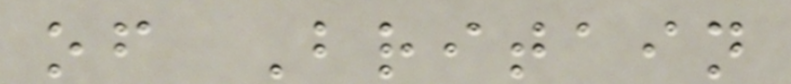of Britain
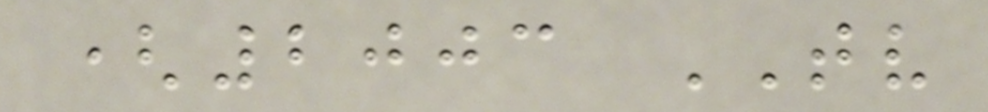(2003 TV
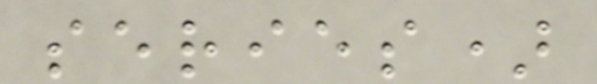series)
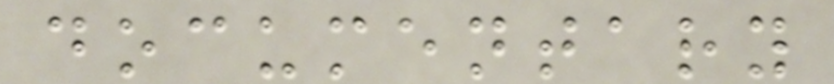documentary
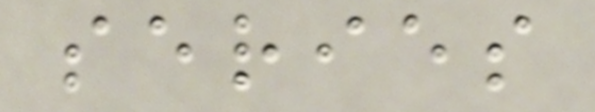series
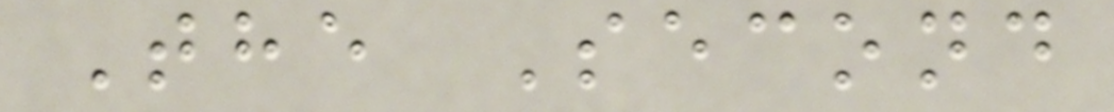The Second
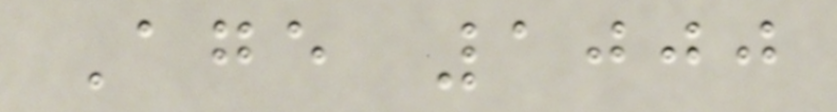Age 1000
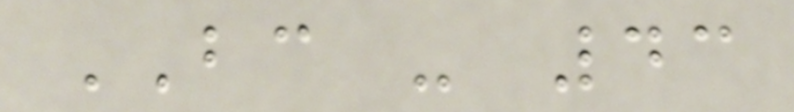BC - 43
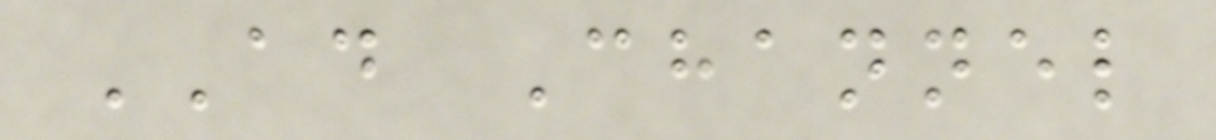AD Channel
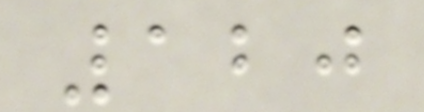120
